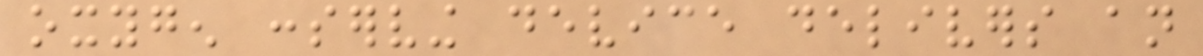oxygen conserving device delivers an
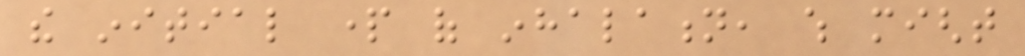the initial part of inhalation, which might
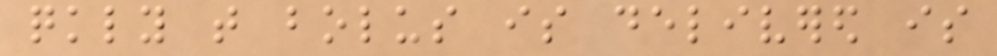quickly that bolus is delivered is
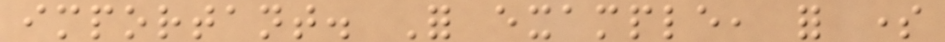important. For example, for some
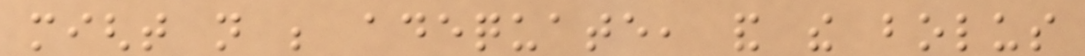might not be adequate, and the bolus
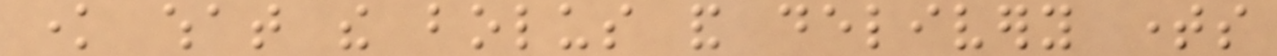know what the bolus and delivery times
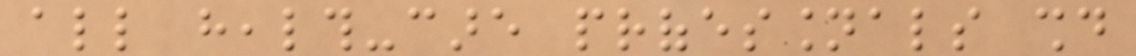all health-care professionals should
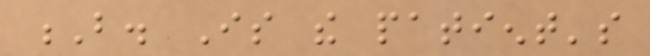B. Is the patient's
